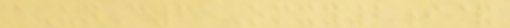aUnC6 Omxy2i&
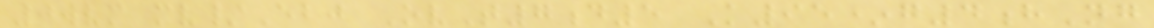0wvm mv/Ebj OvT7d5 K95*g4hNg
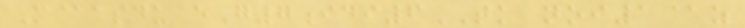M@asdu eG7idi6TK noi1@z
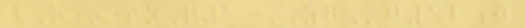bO*+nQ1 ZGg12j
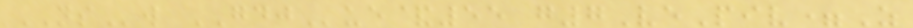NSw GDJue&55 g7VePiv=Z
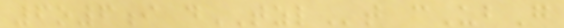6o6i dTZLt cUbG
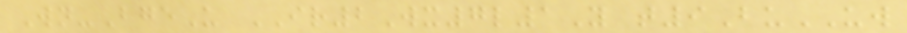Wn-BgeU IR2Wx7l1Y t9BuUW
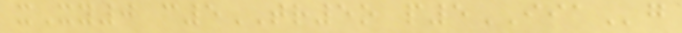xXy0 c5TR5o p5IIAg
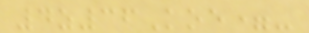4z36Koe=-
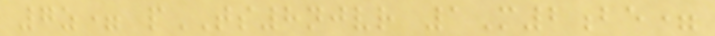7z= pTS8njvr 1M2be=
